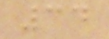34
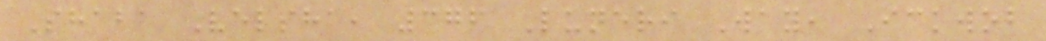Shaba Velsha, 376 Luneri Way, Ickwob
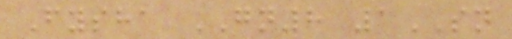Fysha GN8 1SN
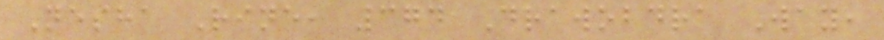Nesha Rine, 374 Drawobdra Way,
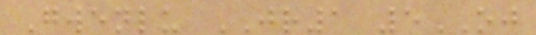Gwenlu JR1 5OJ
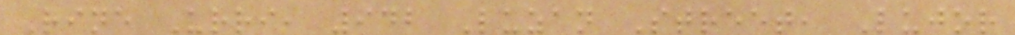Rine Urri, 942 Luzan Street, Lujor
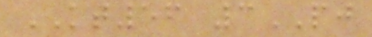KT56 3PJ
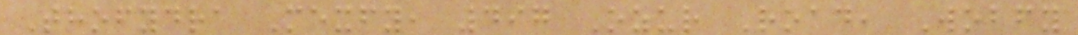Thofydra Mexfy, 497 Ozur Road, Wobfy
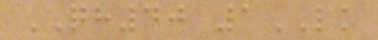QH40 1LK
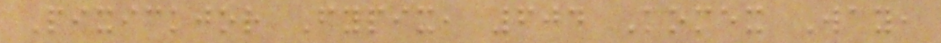Pixickjor Fypix, 604 Komex Way,
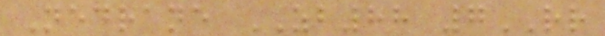Nedrane ZB88 7RR
